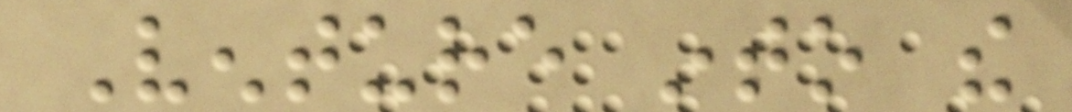Venture into the
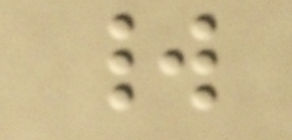world
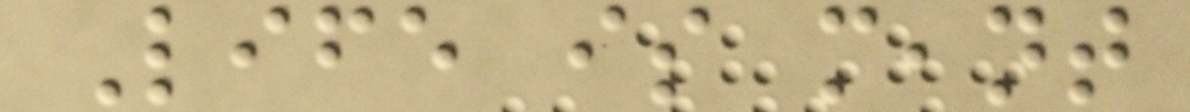Life is meant
